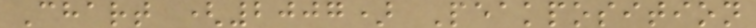Chart (2007) Peakposition
